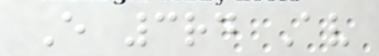E 3rd Av
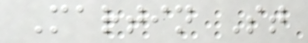Martin St
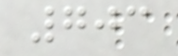703
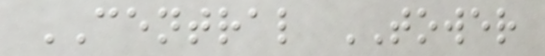CENTRAL TOWER
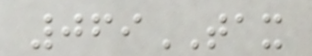069TAX
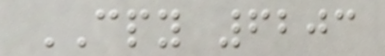CPY 6203
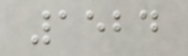1524
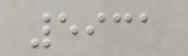5931
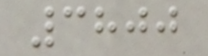3800
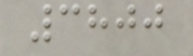3800
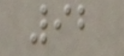92
